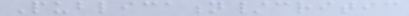Publication/critic
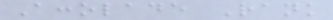Accolade Rank
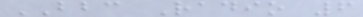BBC Radio 6
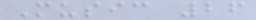Music 26
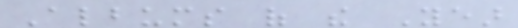Albums of the Year
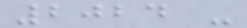2024 -
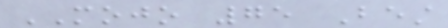MOJO 75 Best
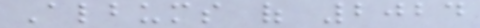Albums of 2024
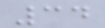34
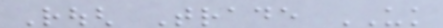Rough Trade UK
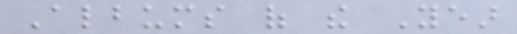Albums of the Year
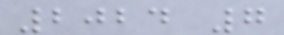2024 7
